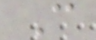C
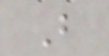B
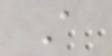A
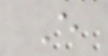E
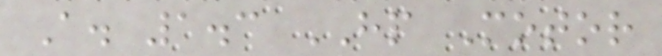A. 1.3 HP Motor
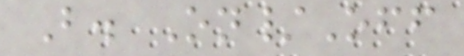B. On/Off
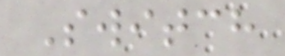Switch
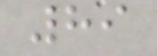89
